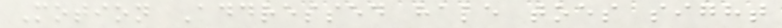Motion Addressed hale toes sight
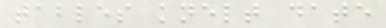tables knelt date
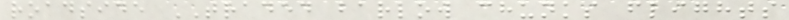roadside TRADED barlow chunks flights
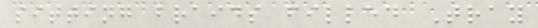sitting braids filled Tray
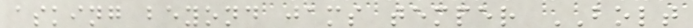asking beyond jams temper BOLT
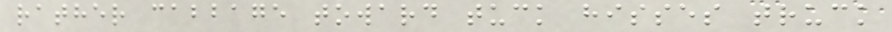rather cabbage toward tuck hisses truck
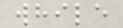while
